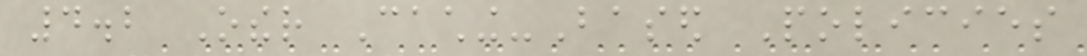4.2 Other Caching-Based Policies
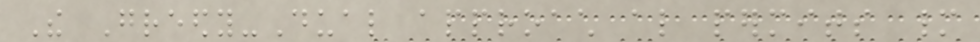The Greedy-Dual approach also permits many
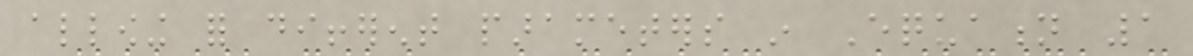allowing for different parameters in Equation 1
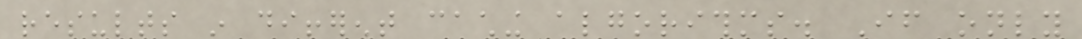results in different caching algorithms. If only
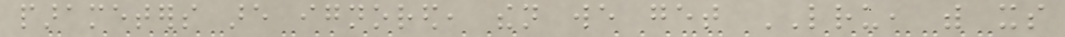parameters are ignored, then we get LRU, with its
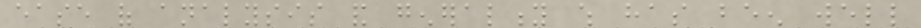ease of analysis and generality which has been well
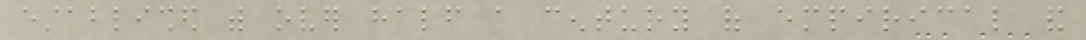established with over half a century of empirical and
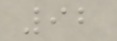92
